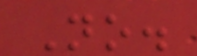No.
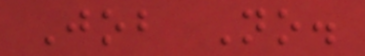Job No.
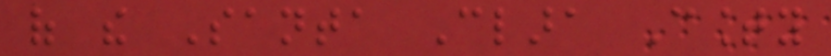of the Santa Clara County
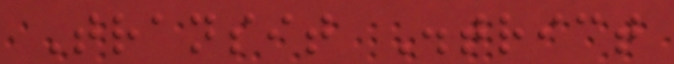Transit District
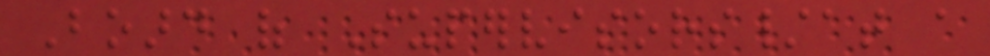Board of Supervisors/at a
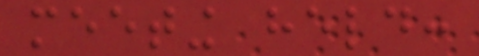meeting held:
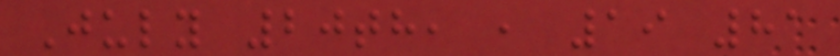July 20th, , 19 81
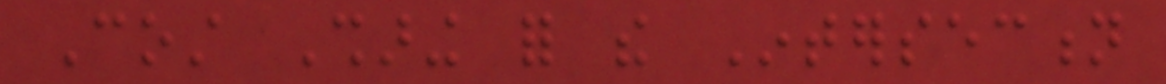Cost Sharing for the Intersection
